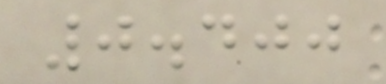0.400
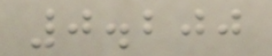0.200
